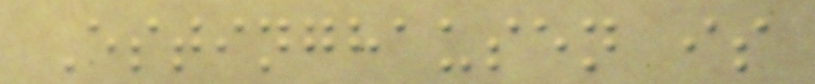Estinghausen is
